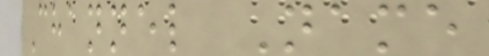Channel Name
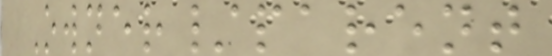Owner/parent
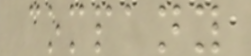company
